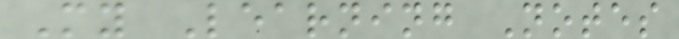My Learning Notes
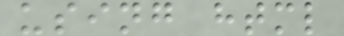using html
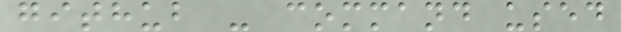github - command used
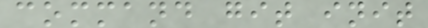command git init
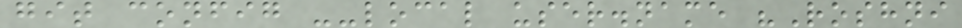git config --local user.name "Roshni
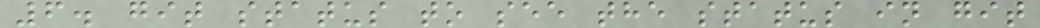6. git status to see the status in git
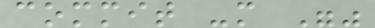commit -m ""
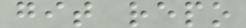git repo
